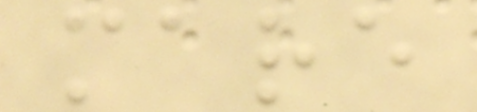mare
